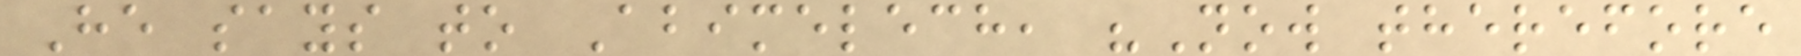He says to Abimelech, "Now therefore
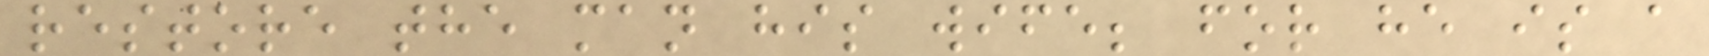restore the man his wife; for he is a
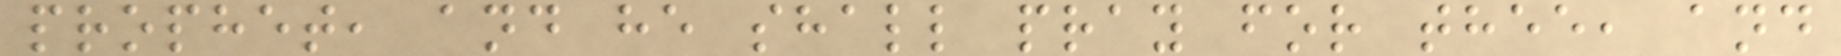prophet, and he shall pray for thee, and
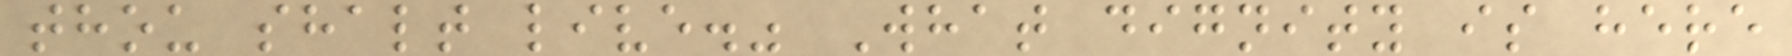thou shalt live." What dignity is here
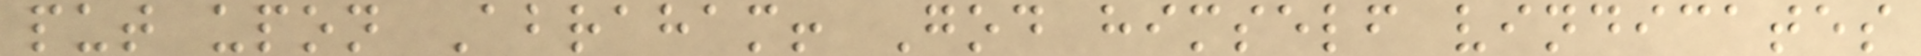put upon Abraham! God himself vindicates
